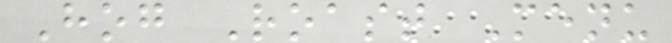Hog Roast Menu
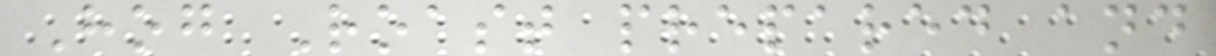Hog Roast prepared and
